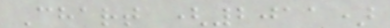Chart (2011)
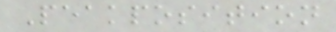Peakposition
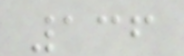136
